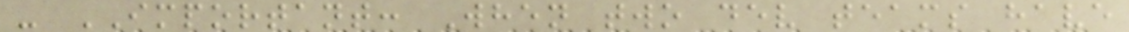- IMPORTANT: When two dev teams have
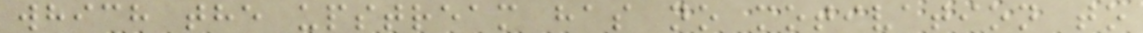which the upstream has no motivation to
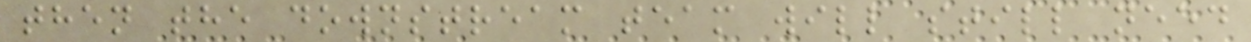then the downstream team will still need
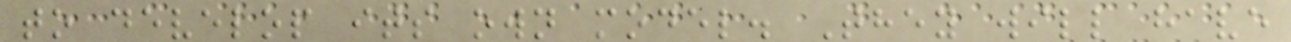to develop its own model. They will have
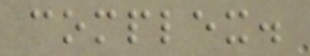complex.
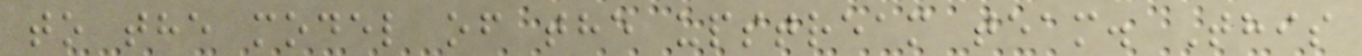to the model of the upstream team. This
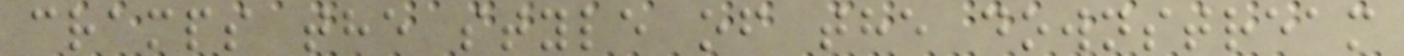cramps the style of the downstream
